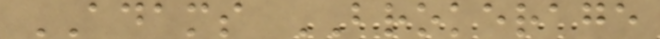ADAMS BROKERAGE
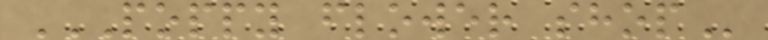POPPY FLOWER SHOP
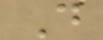D
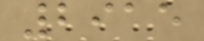2915
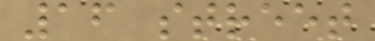16 street
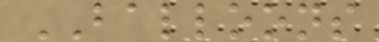BALLOONS
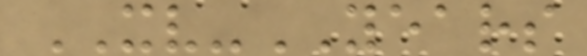XV-YEARS
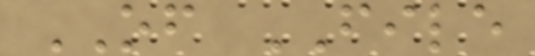OF FILE
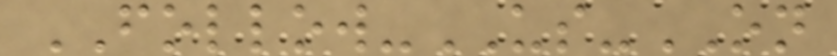FOLLOW-US-ON
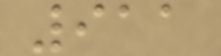911
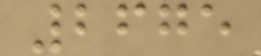2675
